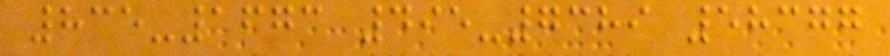835-1673 495-7389 58377
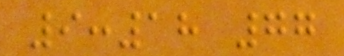9:18 77
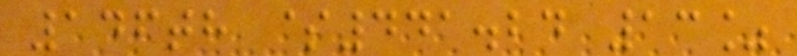146th $441.24 13%
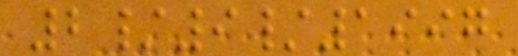2/9/1997
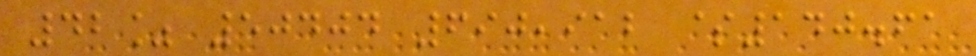42% 50404 690,912 $140.61
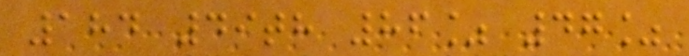184 49th 86% 47%
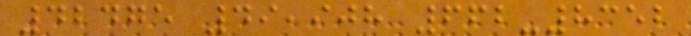42475 49,908 662-8352
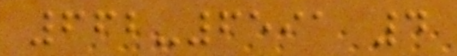662-6591 4
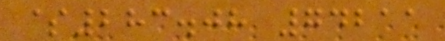$283.08 74211
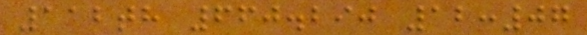112th 660.290 12:07
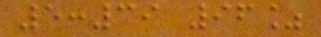5:39 96%
